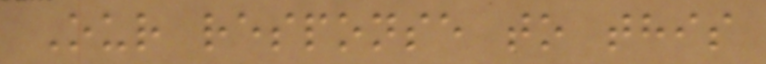Our response to this
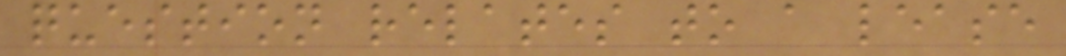question relates to a lease
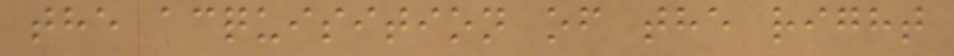the acquisition of the right
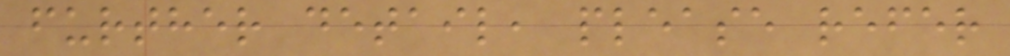further detail, please refer
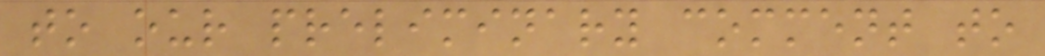to our preliminary comment to
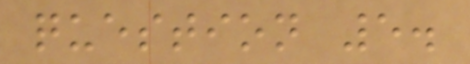question 5.
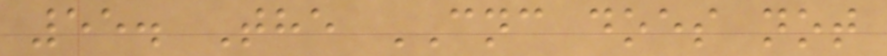55. The CNC does not
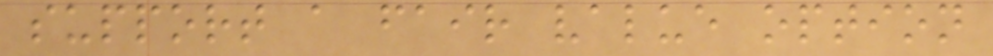support a fair value option
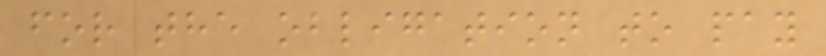for the obligation to pay
